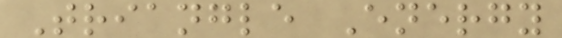Triangle Energy
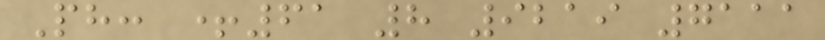Ph: +61 8 9219 7111
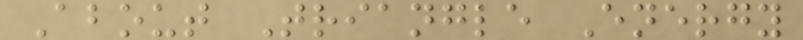About Triangle Energy
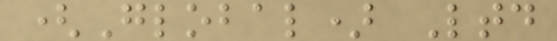(Global) Ltd
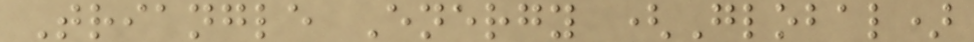Triangle Energy (Global)
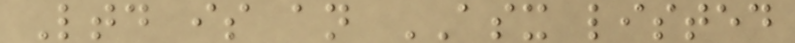Ltd is an ASX listed
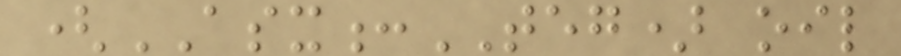(ASX:TEG) oil
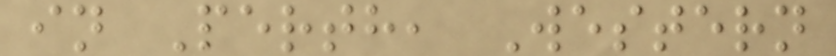in Perth, Western
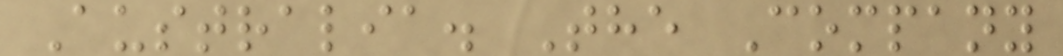Australia. The Company
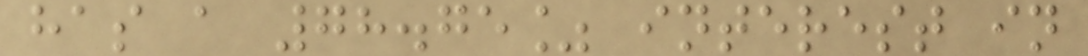has a 78.75% interest in
